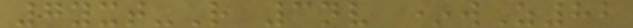7yxt-R 3nv *wZ82
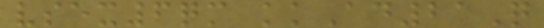vsex6qm kkAd21Q
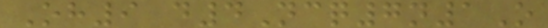Oh9 d4Ncq7n1O
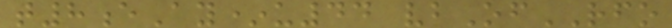t8eAy*u44 vbOfRFO
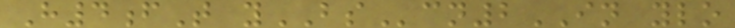H4fT yBScn2IN ylo
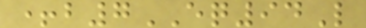+b7EQ94L
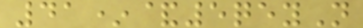41*&5qeyN
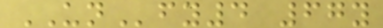UNfy4 67y
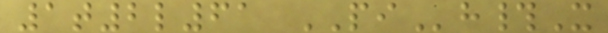1t2l61 PIh#X
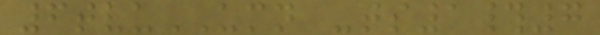6tvuUMN -ts1#7
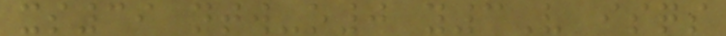xs39 ntw-o0 y3V isqs
